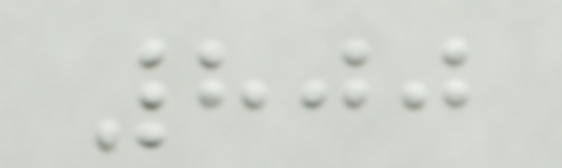800
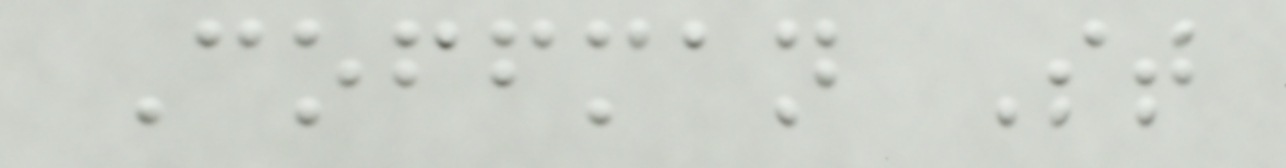Coffman St
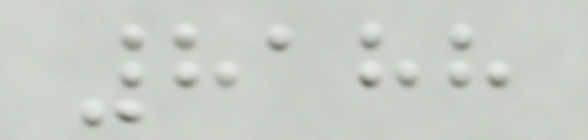8188
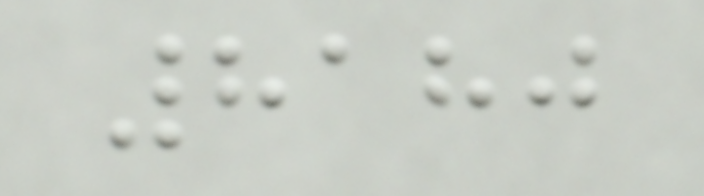8180
